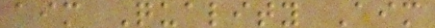aim Quality Aim
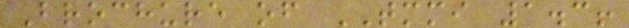Brochure of TMMI 1.3!
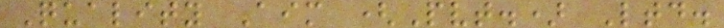Quality Aim (Pvt.) Ltd.
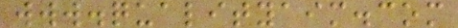www.qualityaim.com
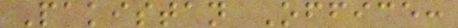Pakistan Office:
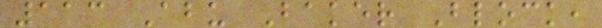113 Abu Baker Block,
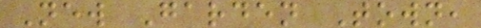New Garden Town,
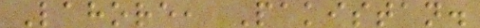Lahore, Pakistan.
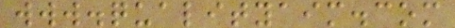www.qualityaim.com
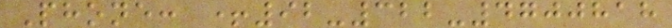Phone: +92-322-4700818
